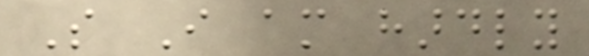So I am hardly
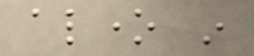alone in
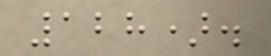128).
